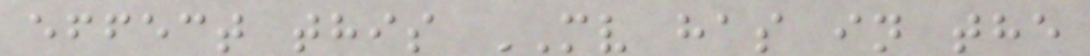effect this MV has in the
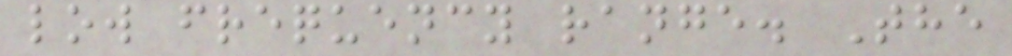low frequency range. The
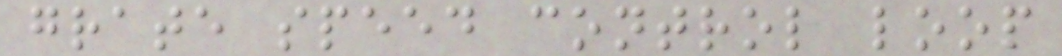grate speed control loop
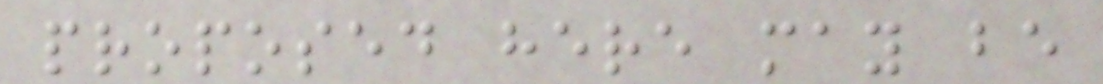proposed here may be
